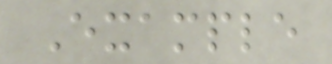Example
